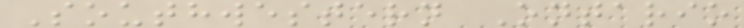Southwestern Ontario
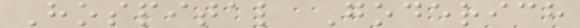Hospital Goderich
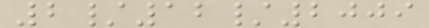2/12/2009
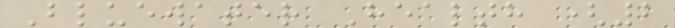Bluewater Health (2
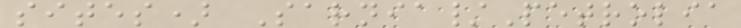sites) Sarnia/Petrolia
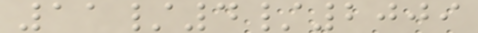11/4/2009
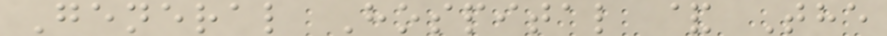General Hospital & The
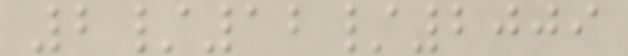2/12/2009
